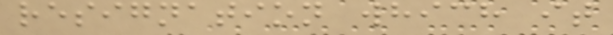resignation which it
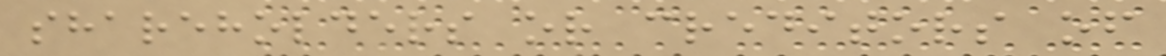shareholders or creditors of
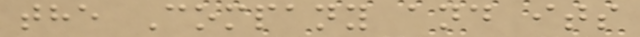the Company and its
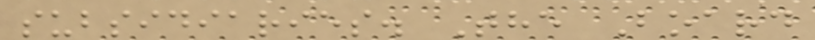subsidiaries. The Board
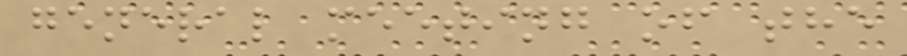general meeting of the
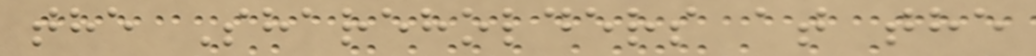the Shareholders at the
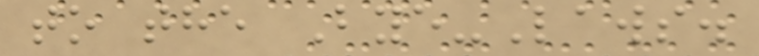to the Bye-Laws.
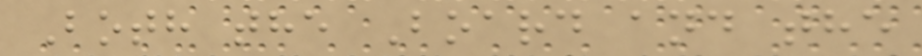Both the Board and the
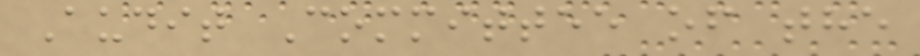Audit Committee of the
